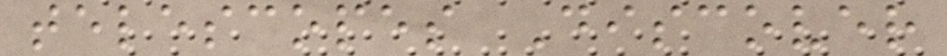telescopes Discover
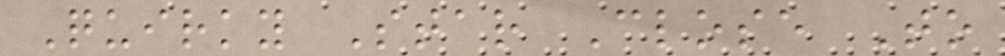Quirky Star Close To
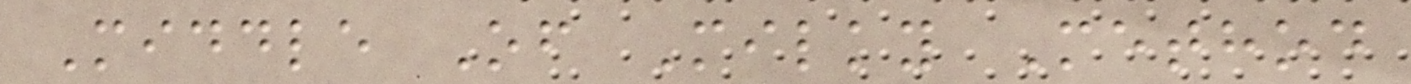Middle Of Milky Method
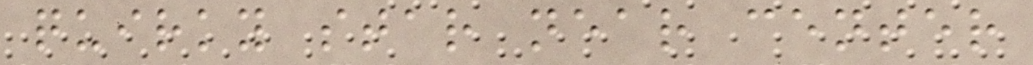quirky star near center
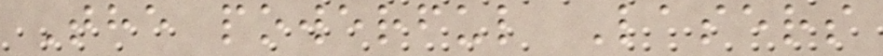The powerful Lasers
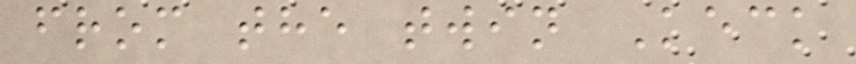from the twin Keck
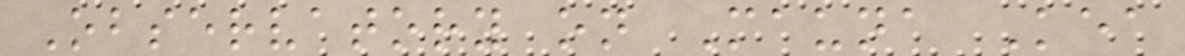Observatory on Mauna Kea
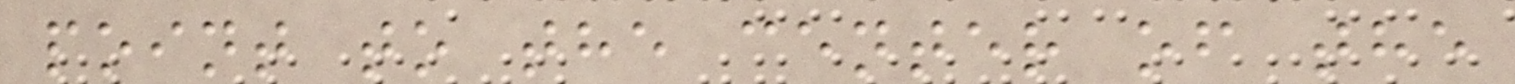point to the center of the
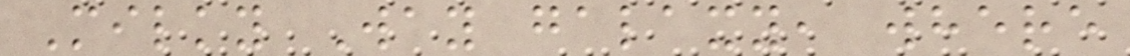Milky Way galaxy, where
